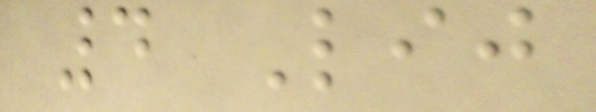4 Lij
